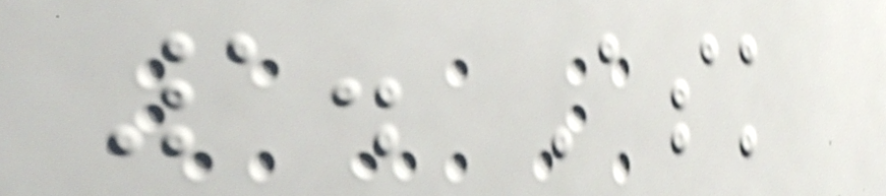1. Ask
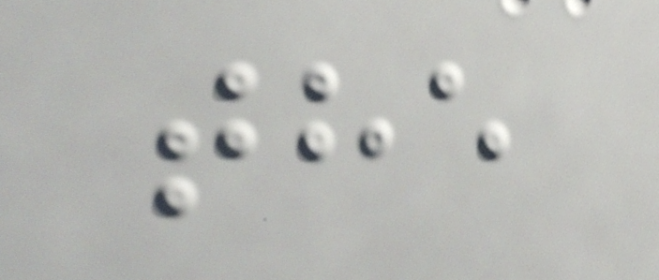the
